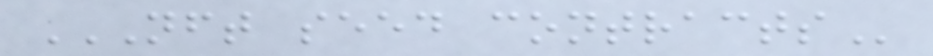NFT SEED CONTRACTS
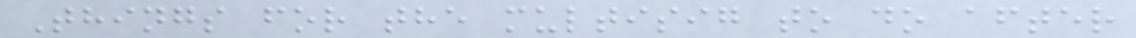Things for the multisig to do after
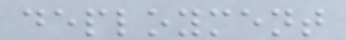deployment
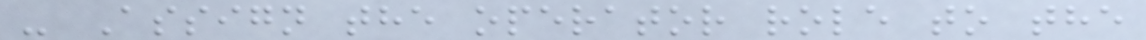- Assign the operator role to the
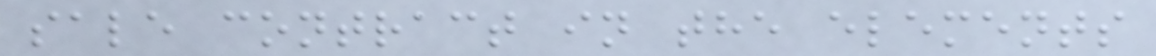sale contract in the elements
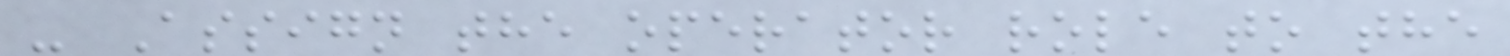- Assign the operator role to the
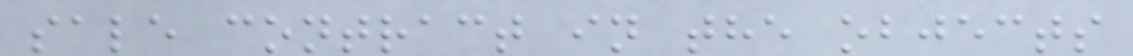sale contract in the objects
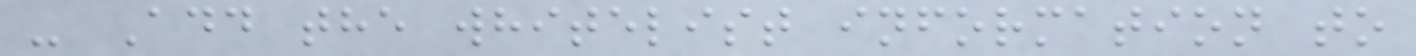- Add the whitelist information to
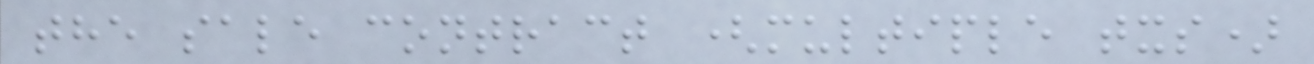the sale contract (multiple txs)
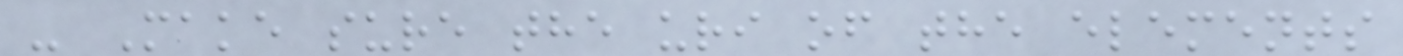- Make sure the uri of the elements
